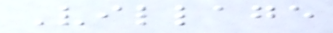Village
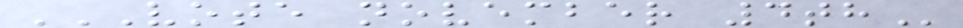VOTE NOVEMBER 4TH
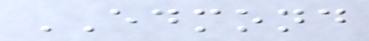EDMOND
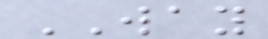WAY
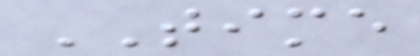TIME
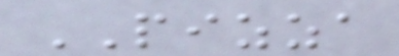PIZZA
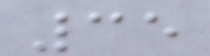35
